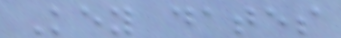Key dates
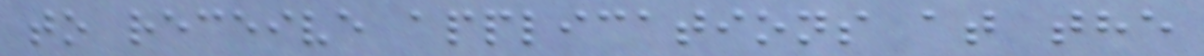to receive applications at the
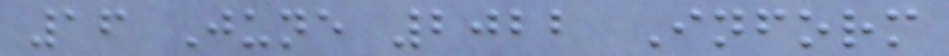16 June 2022 Inform
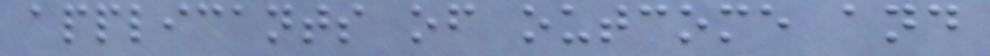applicants of outcome and
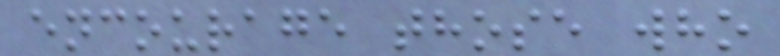encourage those who
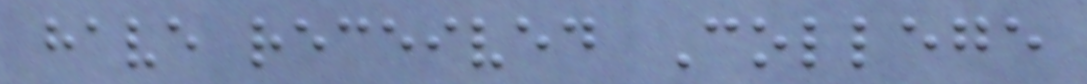have received College
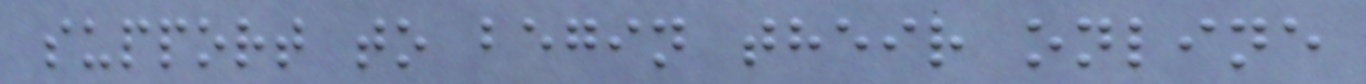support to begin their online
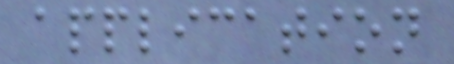application
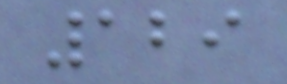129
